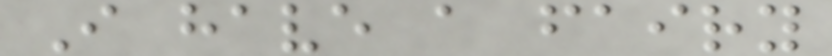I have a fairy
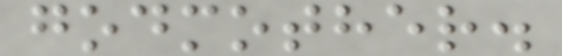godmother.
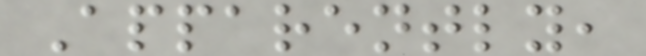Apparently,
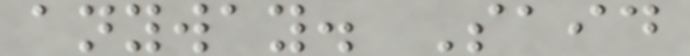anyway. Said
